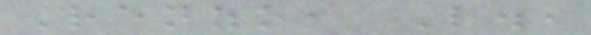Renzo, L.,
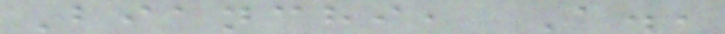Bianchi, A.,
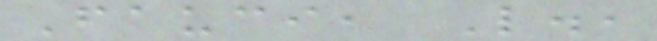Fauci, L.,
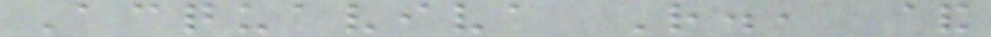Acquaviva R., &
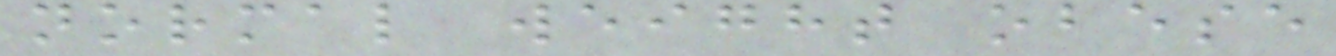normal weight obese
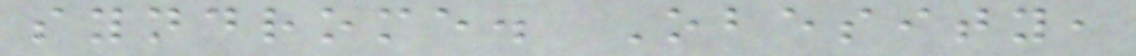syndrome. Obesity,
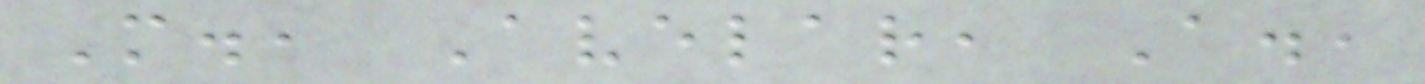M., Avelar, A.,
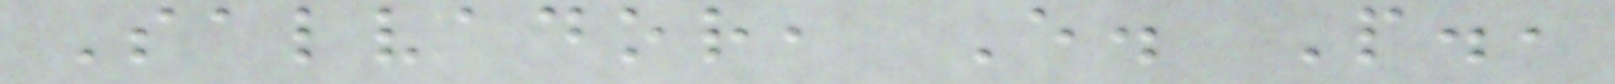Salvador, E. P.,
